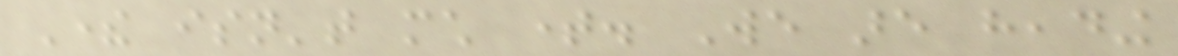There isn't much time. We are heading
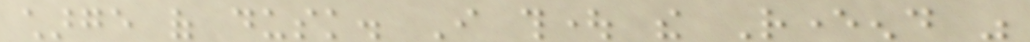charge of dusk. I thought the Reverend was
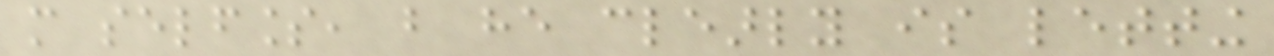more selfless, but he clearly is letting
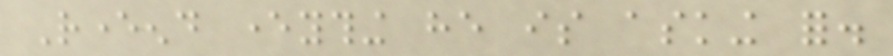Reverend everything he is asking for.
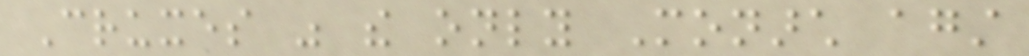Cruxes was the only Monarch against
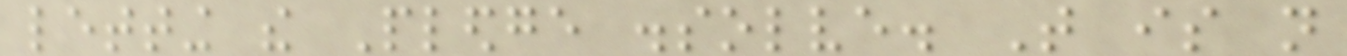letting the Pledge dissolve. That is not
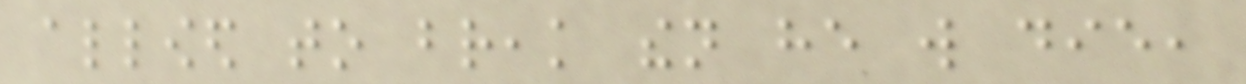allowed to break then he will die,
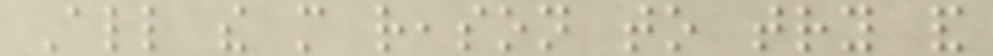All the more reason to try and
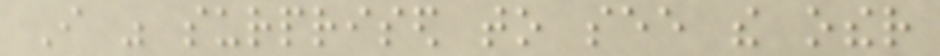I was surprised to see the other
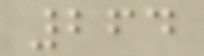264
